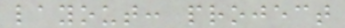layout: project
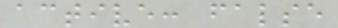active: false
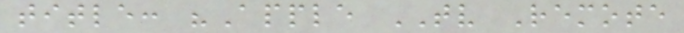title: "Apple TV Remote
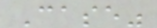Case"
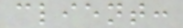client:
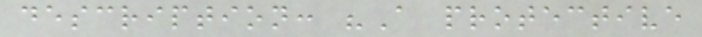description: "A protective
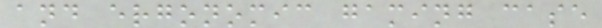and ergonomic gaming case
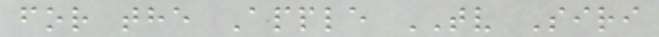for the Apple TV Siri
